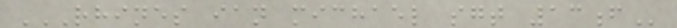RHINES IAN MICHAEL SGT 13F
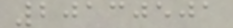20130501
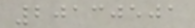20130501
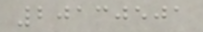20130501
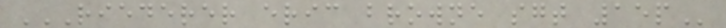RIEDERER ERIC BROWNE SGT 15P
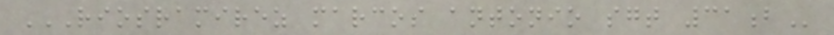RIOSRAMIREZ MARCOS ANTONIO SGT 31B
